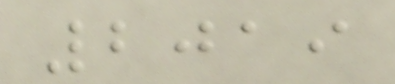2019
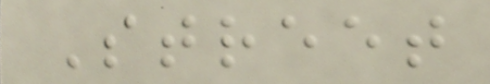Street
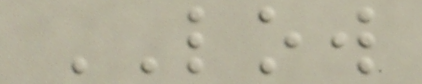LOW
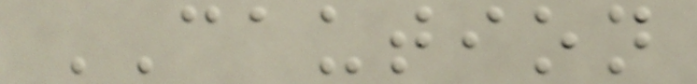CAUTION
